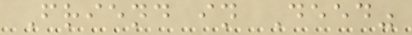Friend in Deed"
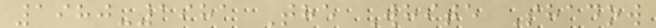1980-1981 The White Shadow
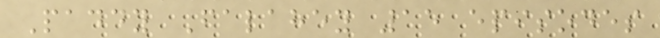Paddy Falahey 15 episodes
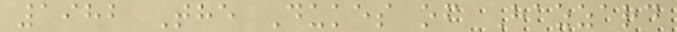1982 The Dukes of Hazzard
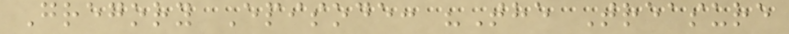Gregory Episode: "The Treasure
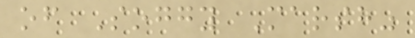of Soggy Marsh"
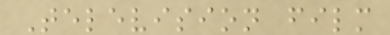Television film
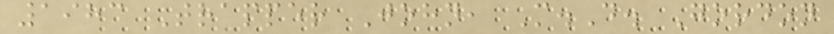1983 Trapper John, M.D. Gordon
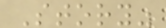Story"
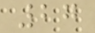27
